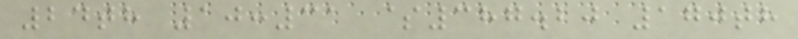24th 10:31 $387.20 170th
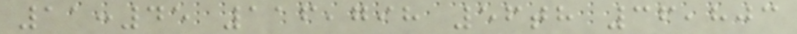11:45 116,798 56th 36,803
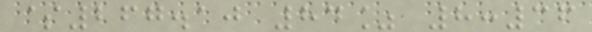$267.10 84% 8:36
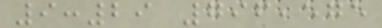9:29 796,575
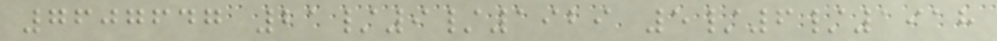7607647 21/9/1929 5/6/1918
